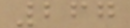267
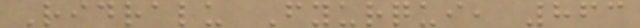Ridralu Fyurqui, 863
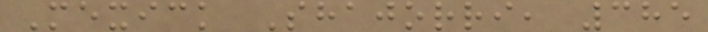Mexick Shajorri, 385
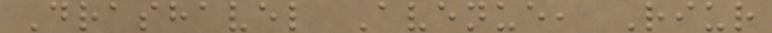Drashavel Avenue, Riur
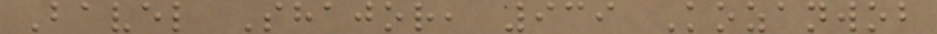Bavel Shajor, 939 Kozanwob
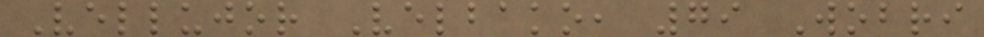Vellujor Velbako, 79 Wobri
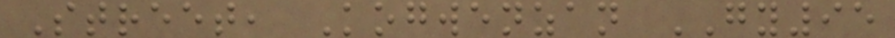Street, Kogwenzan GY95
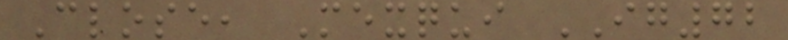Close, Mexqui IG72
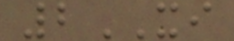2XI
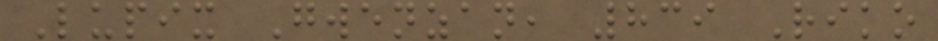Lupix Gwenzan, 839 Riko
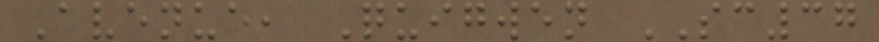Avenue, Quigwen SC37
